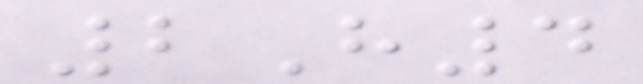2H4
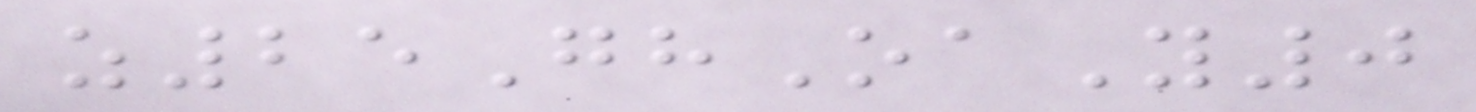z25GhOaY0
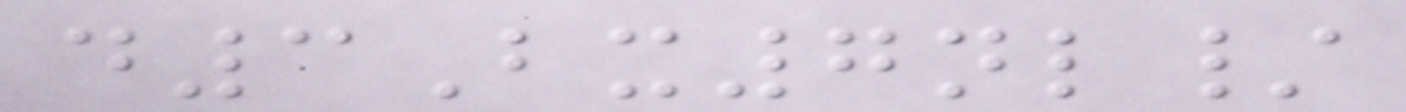d3Bx7nl/
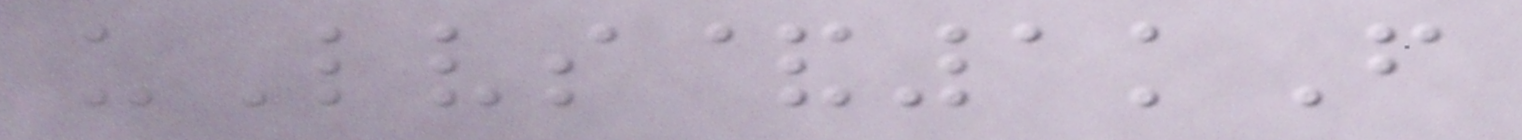uLvs&1kF
